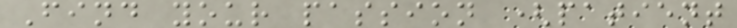Find your passion (patient
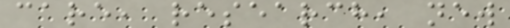care, research, new
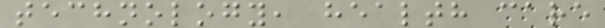technology, health care
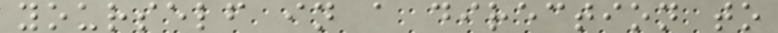yourself in a direction to
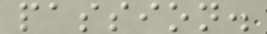passion.
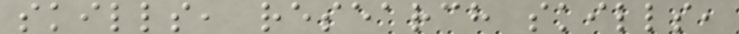skills, research skills,
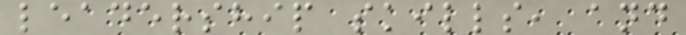leadership skills, and
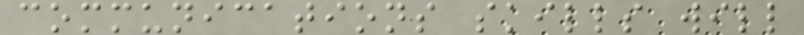communications skills will
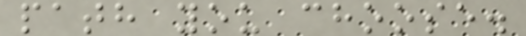path you choose.
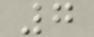7
